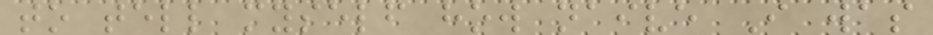to tell myself how naive I was
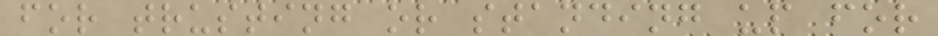for trusting or standing up for
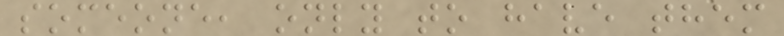someone, only to have them
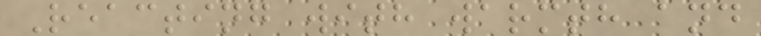Reacting with warmth and
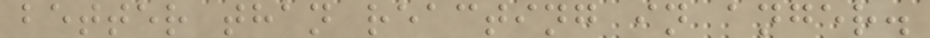better than reacting in anger.
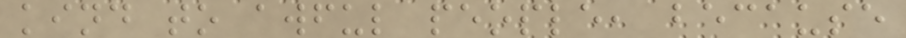kind to awful people, because
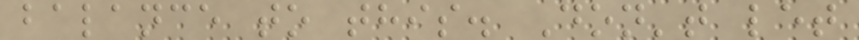balance to this. Don't let
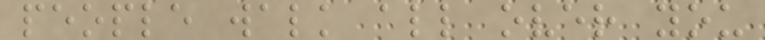people walk all over you
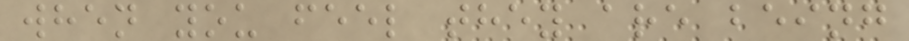when you feel they are being
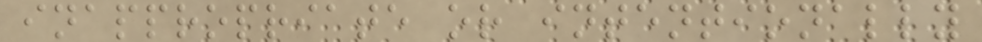inappropriate or intentionally
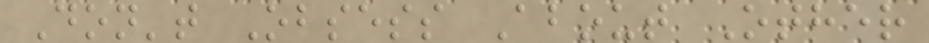Don't Obsess About Other
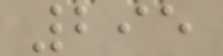295
